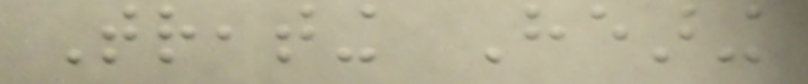Treating Hearing
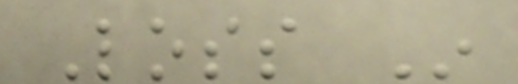Loss In
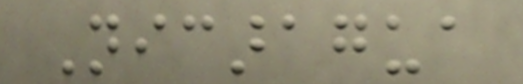Nicaragua
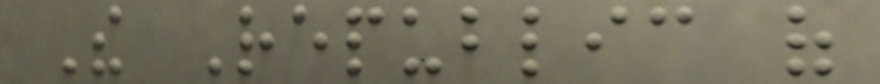The Republic of
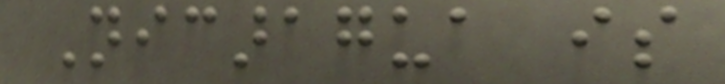Nicaragua is
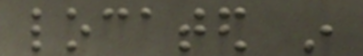located in
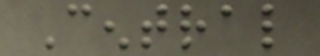Central
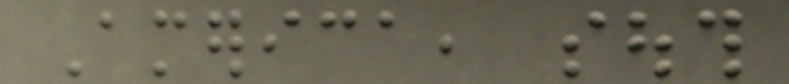America, south
